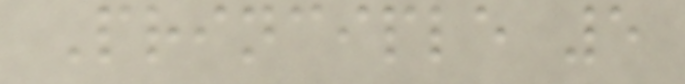Principle 5
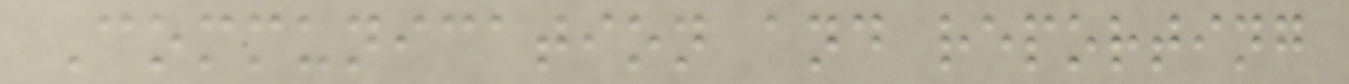Communication and reporting
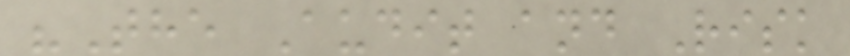"The Audit and Risk
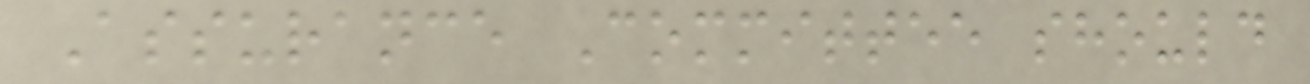Assurance Committee should
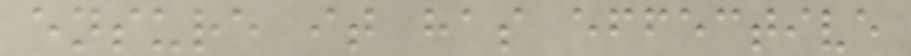ensure it has effective
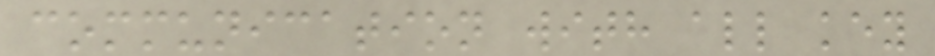communication with all key
